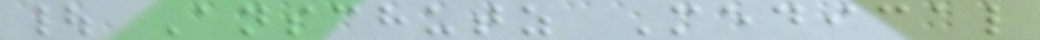| Anschutz Medical
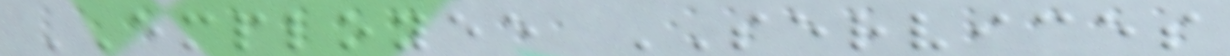EMPLOYEE SERVICES
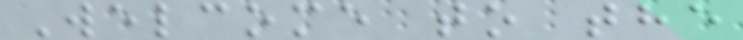Welcome to the
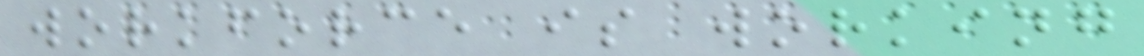workforce is working
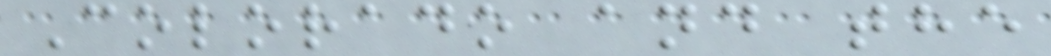Colorado and the
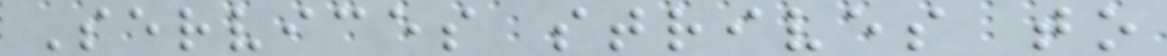Services strives to
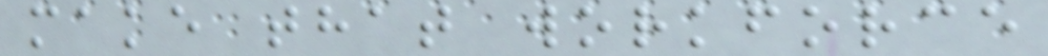make that workforce
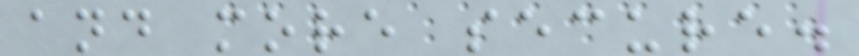and more secure.
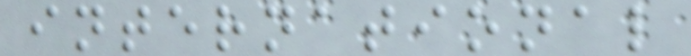international
